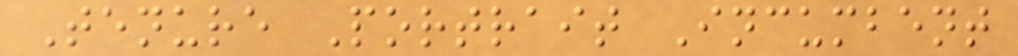Tenure Portrait Incumbent
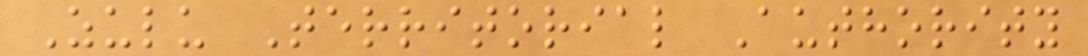Zulu Territorial Authority
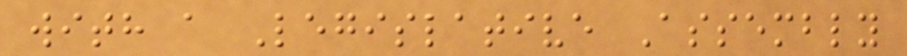with a Legislative Assembly
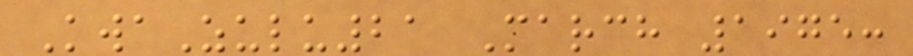KwaZulu21 March 1975:
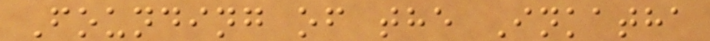Founding of the Inkatha
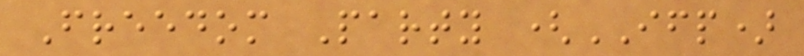Freedom Party (IFP)
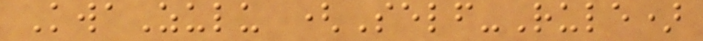KwaZulu (Self-Rule)
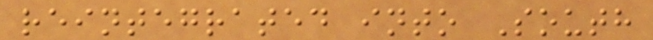reintegrated into South
